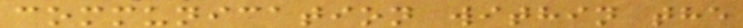communication within the
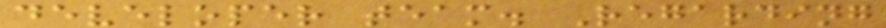developer team. Regarding
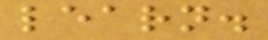learn.
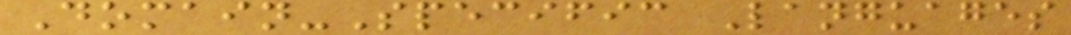Domain-Specific Languages
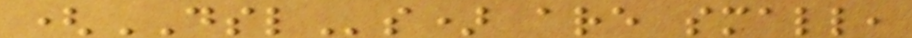(DSLs) are small,
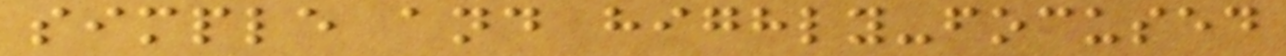simple and highly-focused
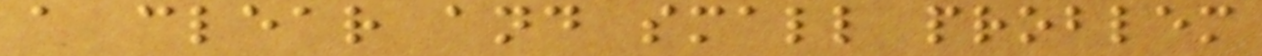a clear and small problem
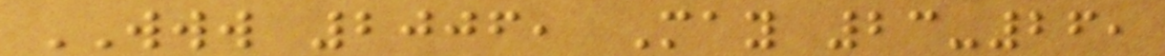WWW 2006, May 23-26,
